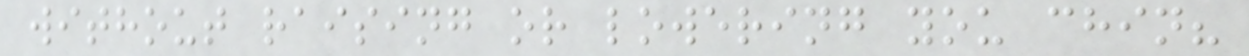without raising or lowering you chin?
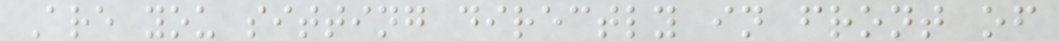Are you sitting directly in front of
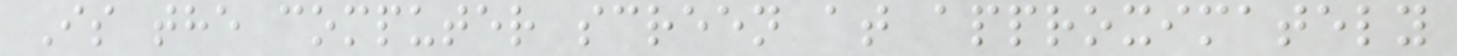Is the computer screen at approximately
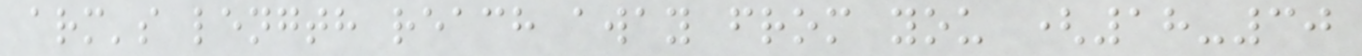arm's length reach away from you (18-30
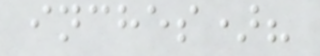inches)?
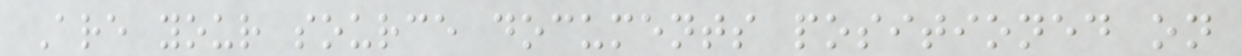Are your source documents positioned on
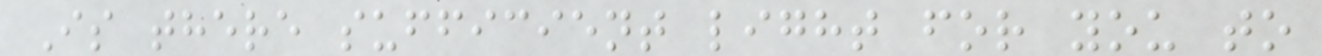Is there sufficient light for you to
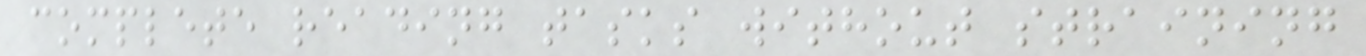complete reading tasks without straining
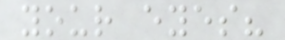your eyes?
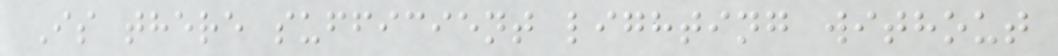Is there sufficient lighting without
